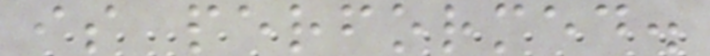is performed.
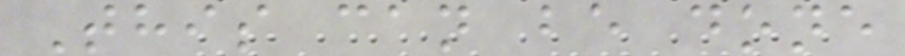This can be done
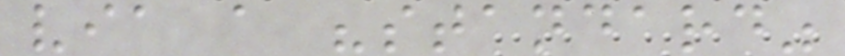via a "standard"
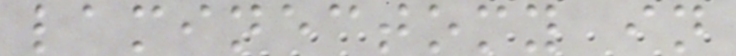laminectomy in
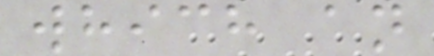which an
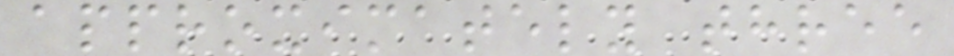approximately three
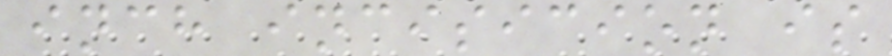inch incisicion is
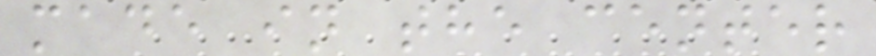made in the center
